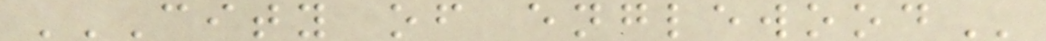CITY OF ENGLEWOOD
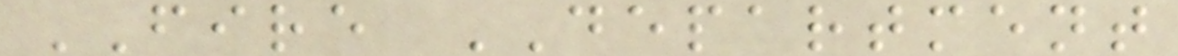FIRE DEPARTMENT
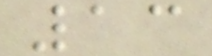13
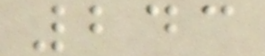243
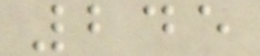245
